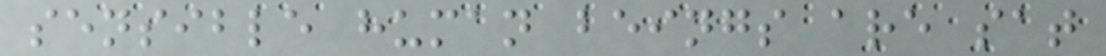sensible human beings are sat
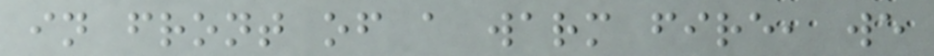in front of a warm fire, we
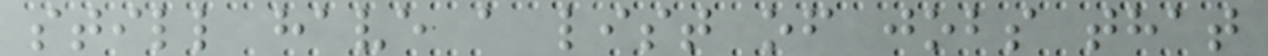still have a list of jobs that
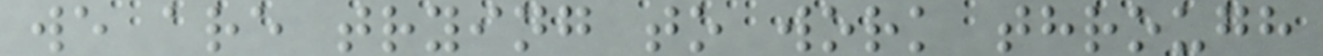we are trying to work through
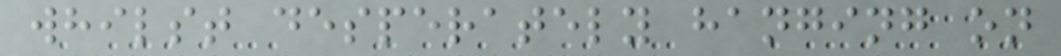whilst desperately hanging on
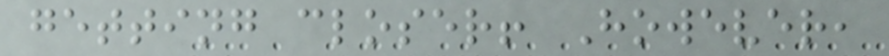getting closer! However,
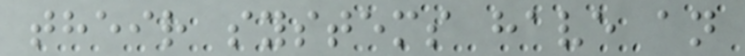their systems have an
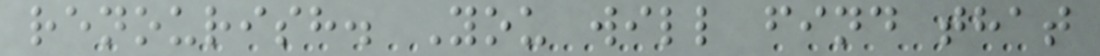renourish. You will find that
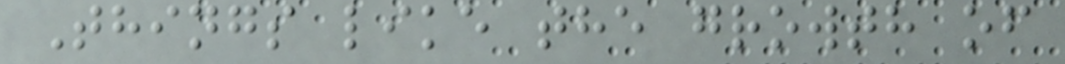Things like the growth of
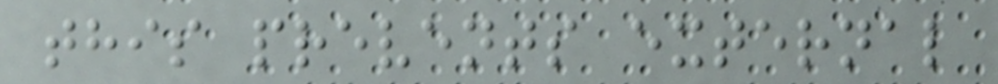this prevents external
